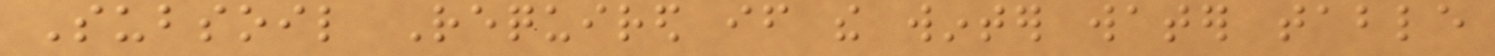Subsoil Required if the winter water table
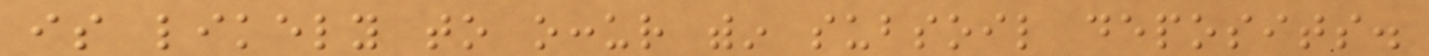is likely to occur within subsoil deposits.
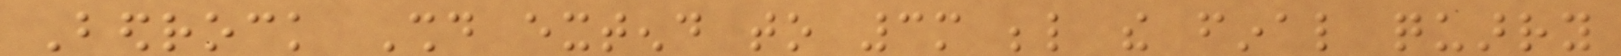Bedrock Should extend to 3m below the final quarry
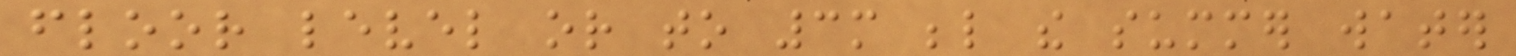floor level or to 3m below the summer water
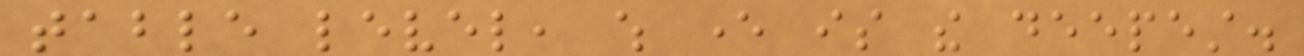table level, which ever is the deepest.
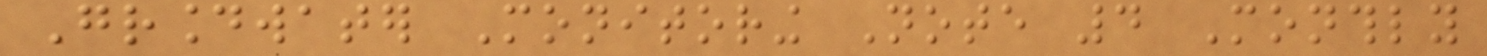Groundwater Monitoring Note 4 Monthly
